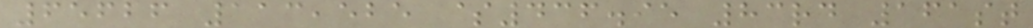65626 113,525 $436.95 83rd 161st
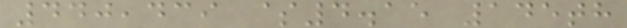440,439 $4.15 145th
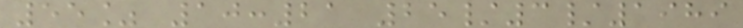55% 10:21 25/3/1989
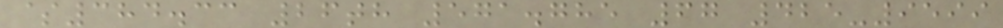$384.33 26th 571.785 67 425-9599
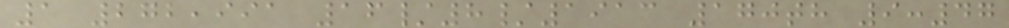1 272,991 16/8/1913 170th 9:47
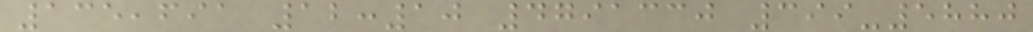135,691 12:10 4791330 399-5880
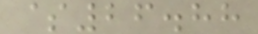$26.88
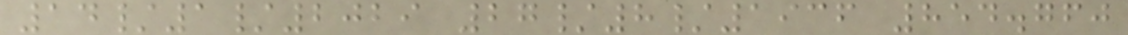14/1/2029 27/8/1936 854.760
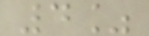4%
